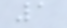1
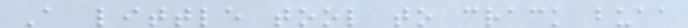A little tool to crack buaa
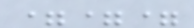===
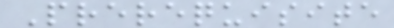Prerequisite
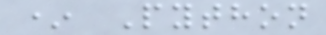* Python
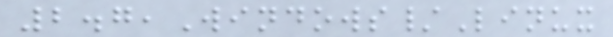2.7,Windows/Linux
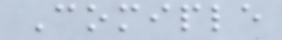Comiple
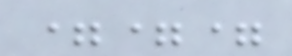===
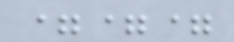===
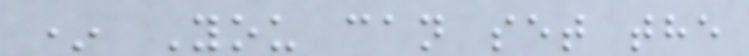* You can set the
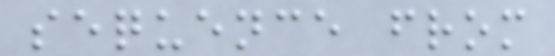sequence from
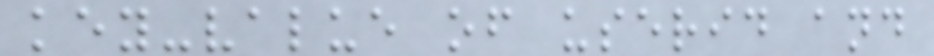key-value of userid and
